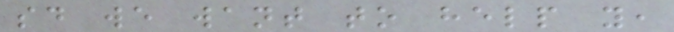said we want to help you,
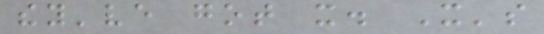they've got it. It's
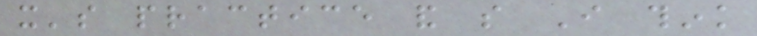it's practice and so I think
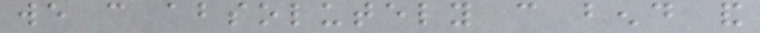we can absolutely can bend and
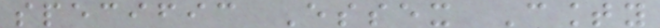specific Essex County
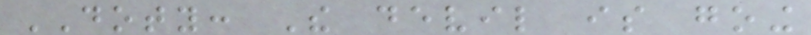DOTY: The devil is going
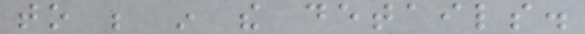to be in the details.
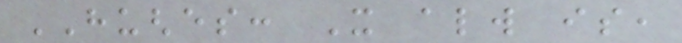HUGHES: It always is,
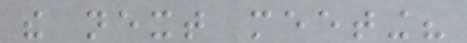the next meeting?
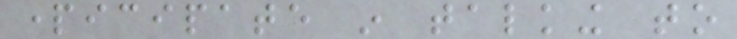participate in talking to
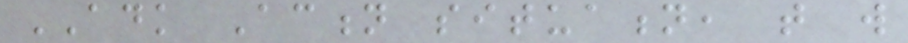ADK Action situation, that will
